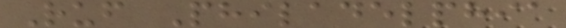Ruf Philadelphia
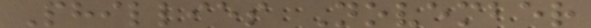Phillies November
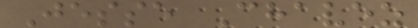Jesse Chavez
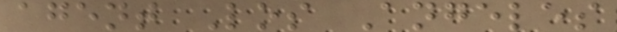agent Los Angeles
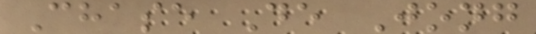Chase De Jong
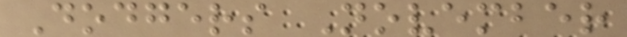Dodgers November
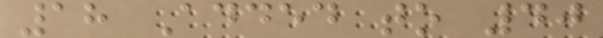18 Added to 40
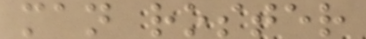man roster
